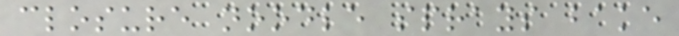closure noodle sprays bake
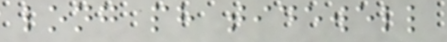long ph tidewell
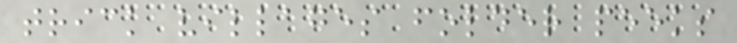trick villages folder peeks
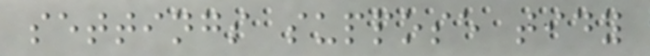settings suppose tidy
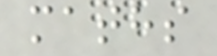maths
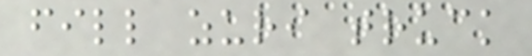fill zuri truck
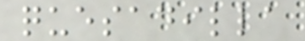quesadilla
